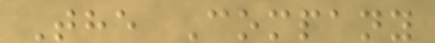The Company
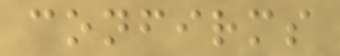confirms
